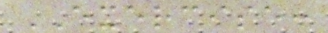EXERCISE:
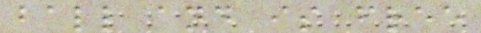ball and is free
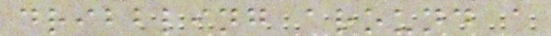dribbling around a
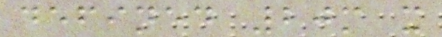defined 20m x
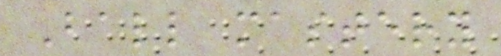Ball mastery
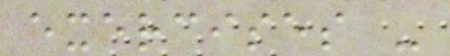exercises -
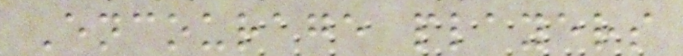Encourage players
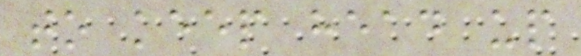to keep head up
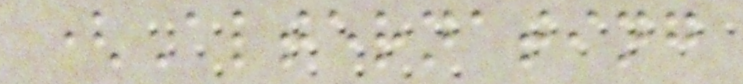(Alternating
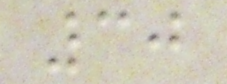30
